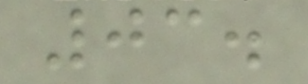03.
